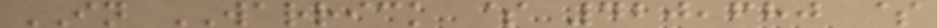IN WARRICK $ 420,680 $
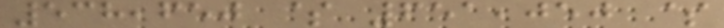538,650 $ 651,050 $
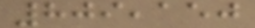809,150
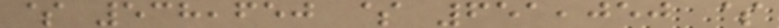$ 538,650 $ 651,050 $
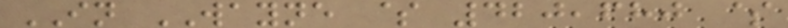IN WAYNE $ 420,680 $
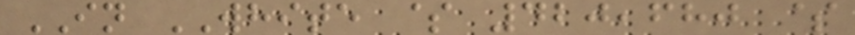IN WHITE $ 420,680 $
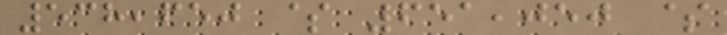538,650 $ 651,050 $
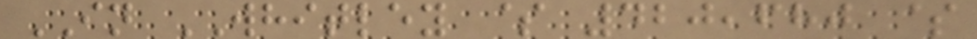IN WHITLEY $ 420,680 $
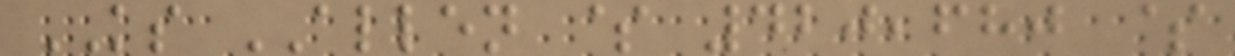KS ALLEN $ 420,680 $
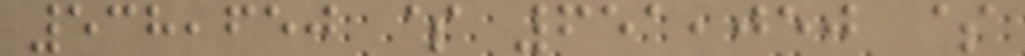538,650 $ 651,050 $
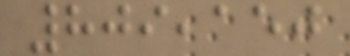809,150
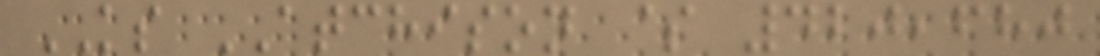KS ATCHISON $ 420,680
